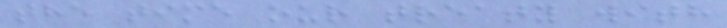the time our treaty with
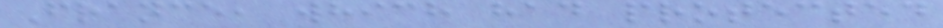France, which had protected
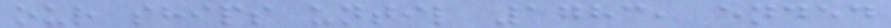our ships until 1783, ended
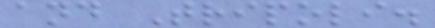and Tripoli.
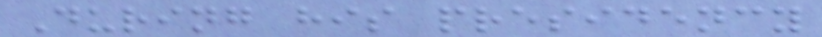During his presidency
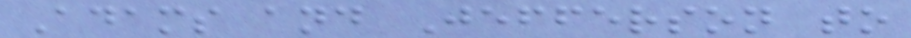Adams and Jefferson to
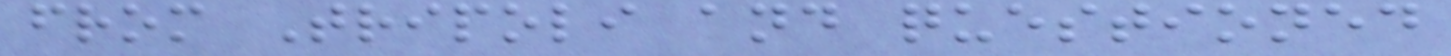from Tripoli and questioned
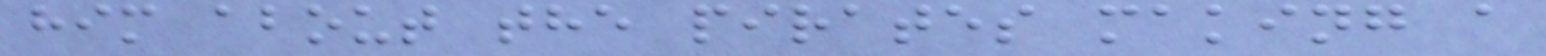him about the pirates making a
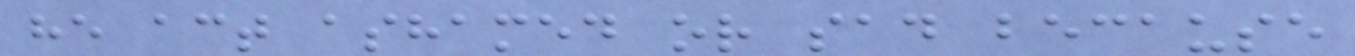he act ashamed or sad because
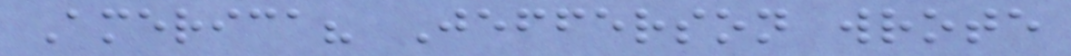America? Jefferson wrote
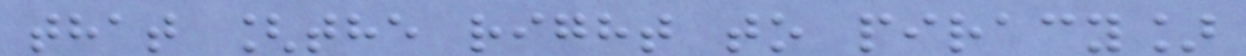that [the right to piracy]
